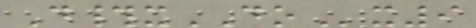D#xDOx9
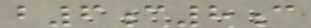b6c8c
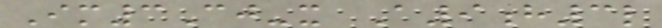Im3Cj-x A9h3l
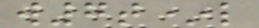w7t*l
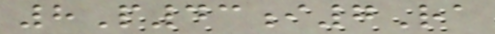8P43i7Ra
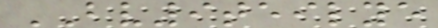BV9teilye
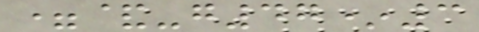=&-g47*3
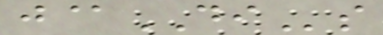j@DIs
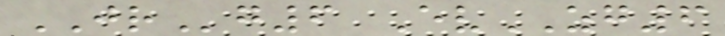JRg6 EvZG6
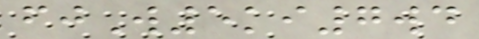fjW5ki7wd
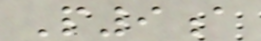P9a
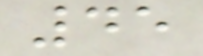45
